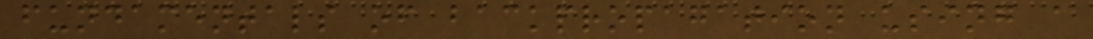fundamentals of backpropagation using a
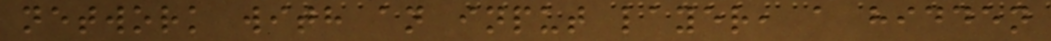network with an input layer, a hidden
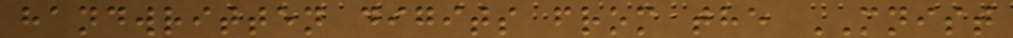handwritten digits from the MNIST
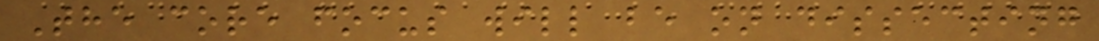The core focus will be on dissecting
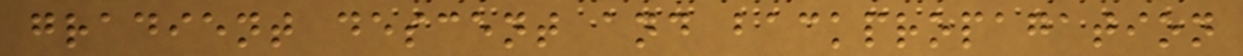gradient descent and backpropagation
